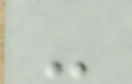-
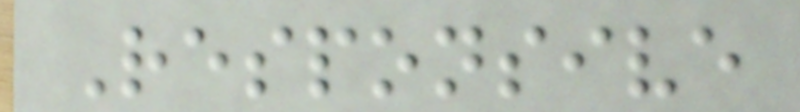Responsive
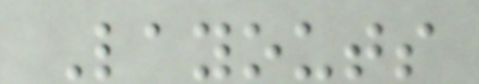Layouts
